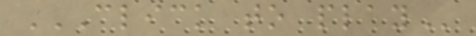CLICK TO PLAY
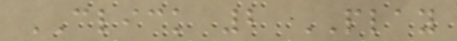CLICK 2 PLAY
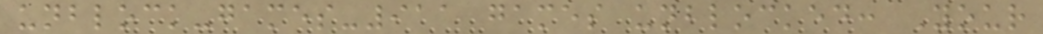unblock-games-911 games unblocked: Your
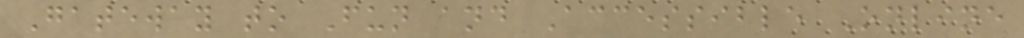Gateway to Fun and Accessible Online
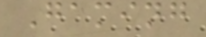Gaming
